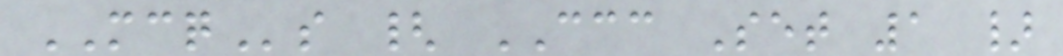MCQs { CCC Set 1 }
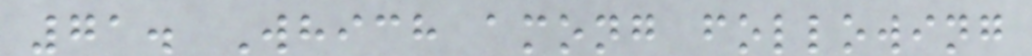71. Which among following
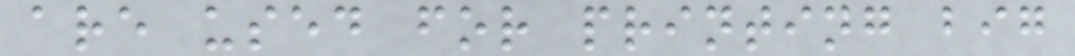are used for printing big
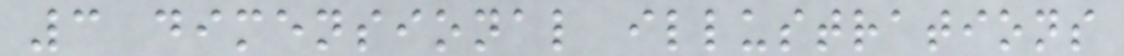3 dimensional illustrations
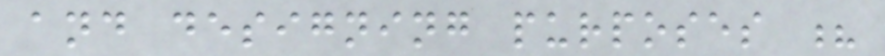and designing purposes ?
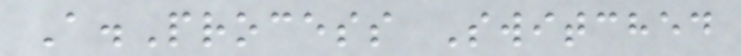A.Process Switched
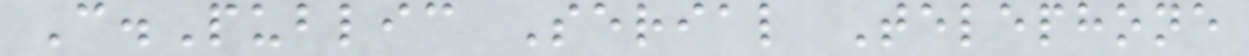C.Public Serial Telephone
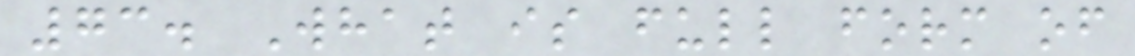73. What is full form of
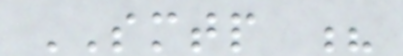SMTP ?
